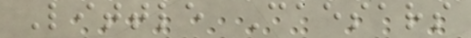Little Caesars
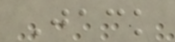Jack
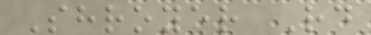Shroyer Rd
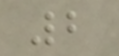2
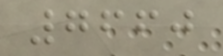7660
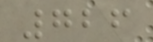726
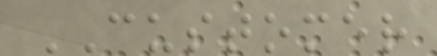CUSTOMER
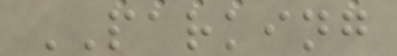PARKING
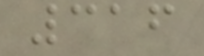316
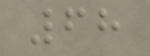68
